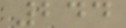244
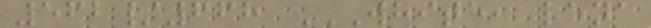562/668 WHITE, LENA
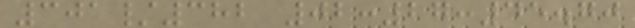301/382 02:27:45.70
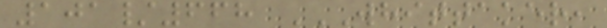101/668 WHITTAKER,
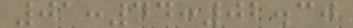01:44:02.30
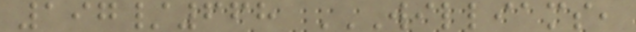197/668 WILLIAMS,
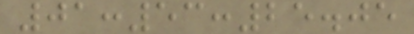01:53:25.05
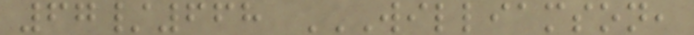67/668 WILLIAMSON,
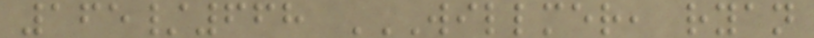165/668 WILLMER, RYAN
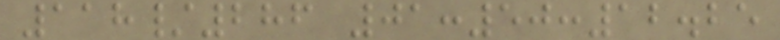118/286 01:50:12.25
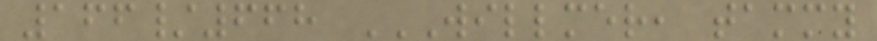166/668 WILLMER, TAMMY
